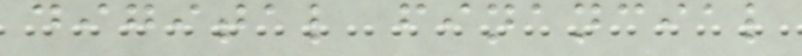digital financial
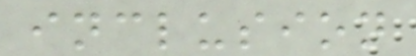inclusion
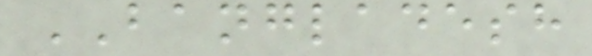BANGLADESH
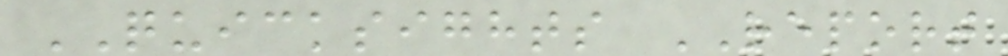QUICKSIGHTS REPORT
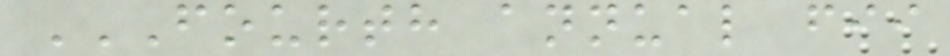FOURTH ANNUAL FII
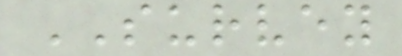SURVEY
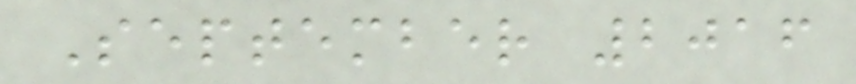September 2016
